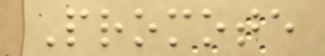Promote
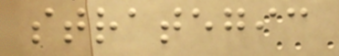strategic
